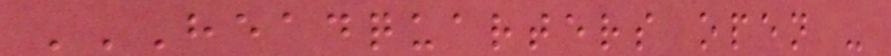HEADQUARTERS OPEN -
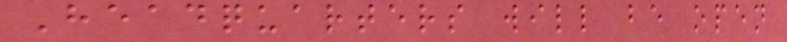Headquarters will be open
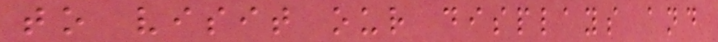to visit our displays and
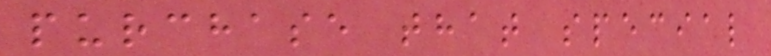purchase that special
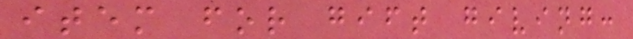item for gift giving:
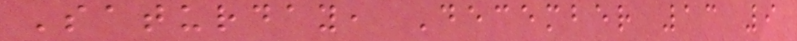Saturday, December 13 9
